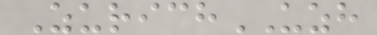ZurichUZH
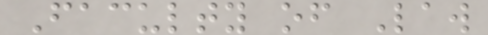Faculty of Law
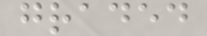graded
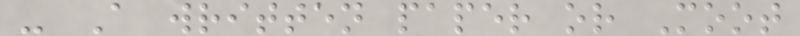- A written paper or Moot
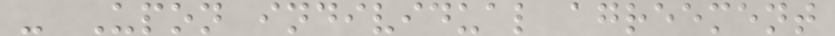- Upon individual agreement
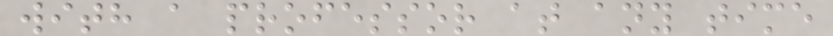with a professor at any time
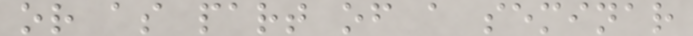or as part of a seminar
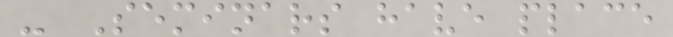- Seminars have place
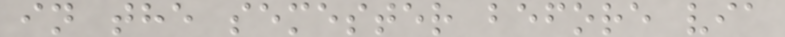in the semester before via
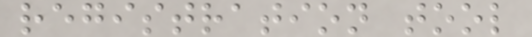registration tool
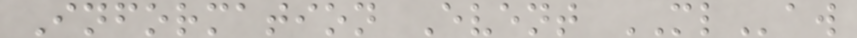Information Event MLaw
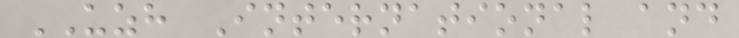UZH International and
